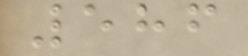586
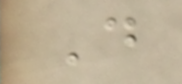D
